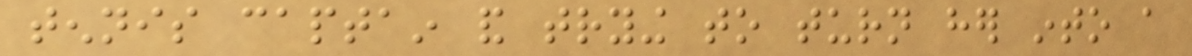tennis captain and trying to turn her into a
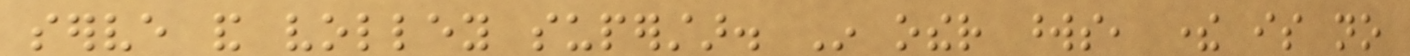serve and volley superstar. In other words, there is no
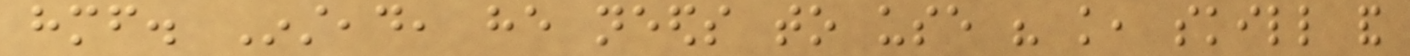himself. Instead, he needs to use his knowledge, skill and
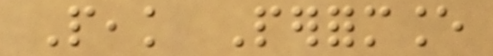Peak Performance
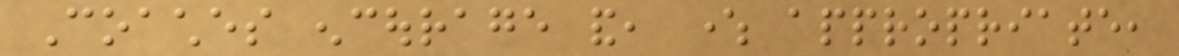Coaches encourage and, where appropriate,
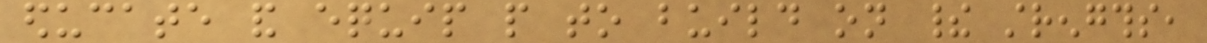educate and equip people to build on their strengths,
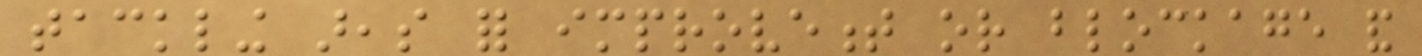tackling areas for improvement or blockage and
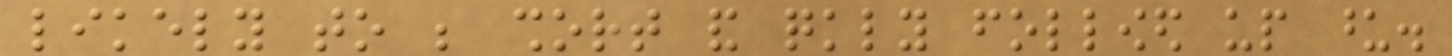likely to be short and quickly followed up upon.
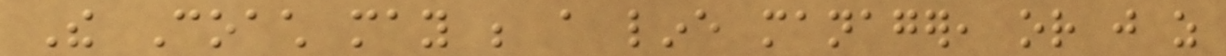The Coach may be a line manager, or just as
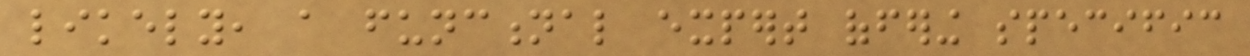likely, a functional expert offering specific
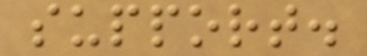support.
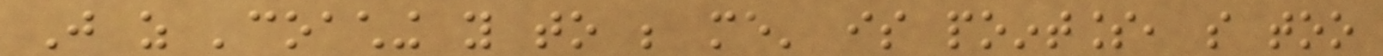Just as 'coaching you to be me' is pointless, so too
